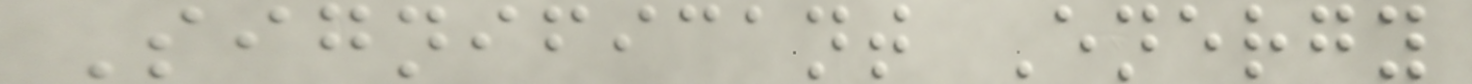Significant Energy
